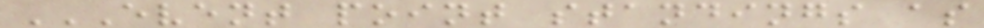EVENT POINT STANDINGS AS
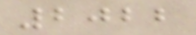2022
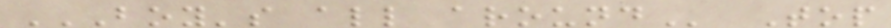BOY'S ALL AROUND Top
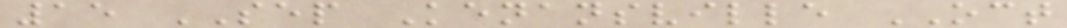15 SEP Kenansville OCT
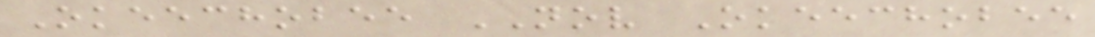Okeechobee NOV Okeechobee
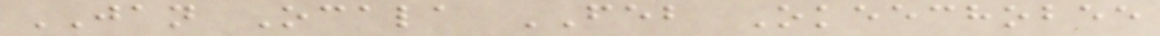JAN Ocala FEB Okeechobee
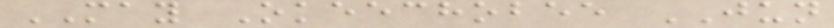MAY Okeechobee JUN
